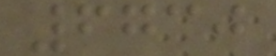6730
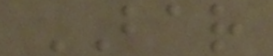BAR
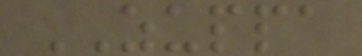ZUPPA
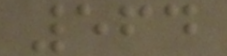564
